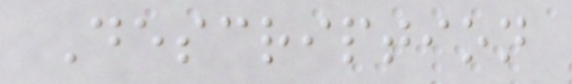Description
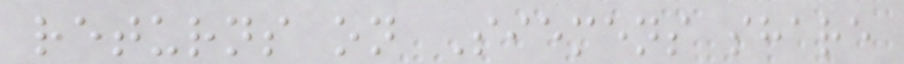returns on Siemens share
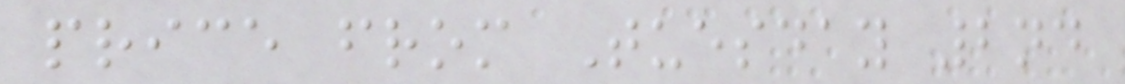price from Tuesday 2nd
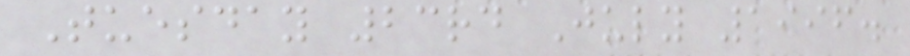Tuesday 23rd July 1996.
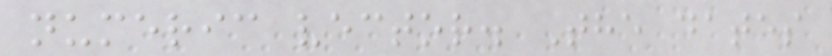numeric vector. The dates
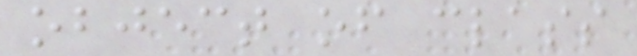object of class
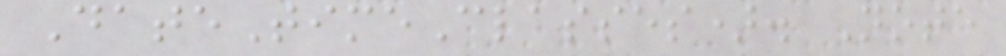DateTimeClasses). Note
